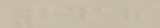2418
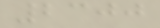2300
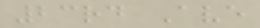23rd Ave
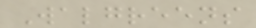Walgreens
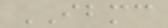IBMC
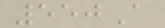550A
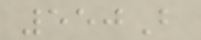550B
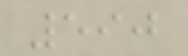590
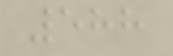588
